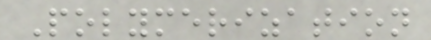Polymerization
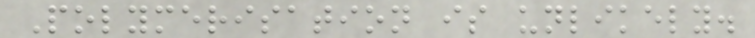Polymerisation is unlikely.
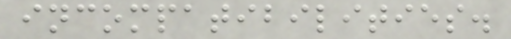incompatibilities.
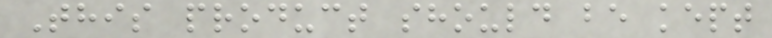This product should be kept
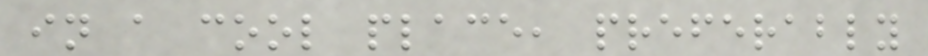in a cool place, preferably
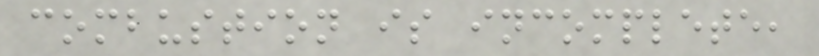combustion is incomplete,
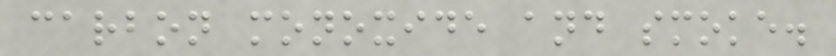carbon monoxide and smoke.
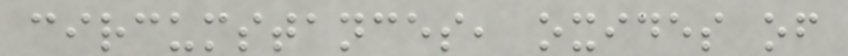circumstances, oxides of
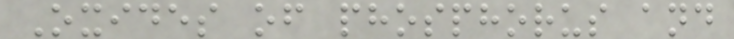Oxides of phosphorus and
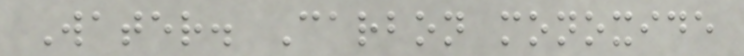Water. Carbon monoxide
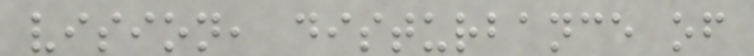vision, disturbance of
